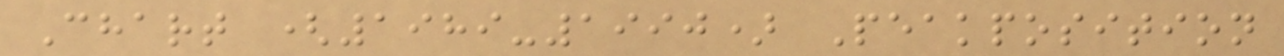Chart (1989-1990) Peakposition
